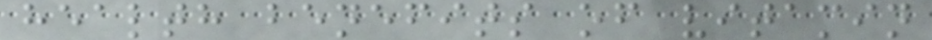health benefits of vitamin
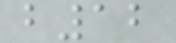b12
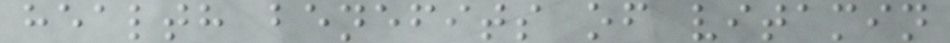health benefits of vitamin
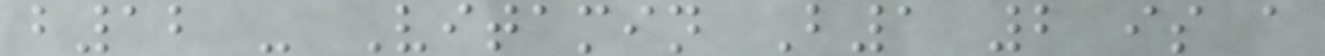b12 - Vitamin B1 2 is a
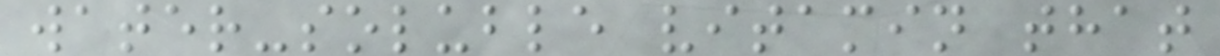water-soluble vitamin that
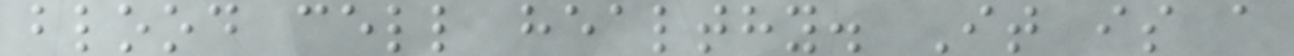blood cell healthy. It is a
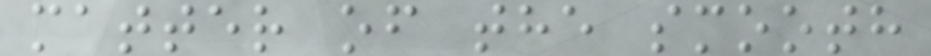matter of the smooth
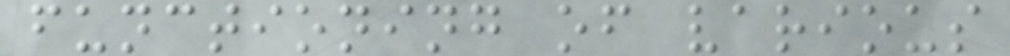functioning of various
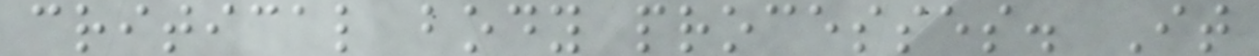critical body processes. It
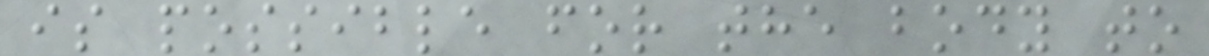is possible for the body to
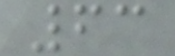63
